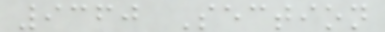9360 Section
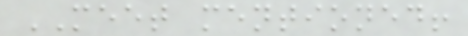MEET mentioned!
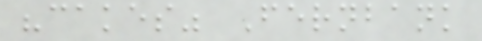"cakes" Fernbank
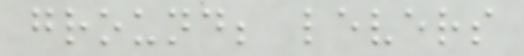ground; levers
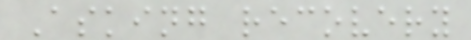Asking recovery
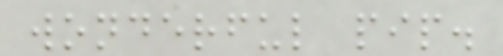wonderful pip.
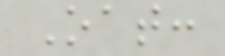Oat:
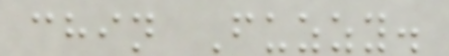chin Fuzzy.
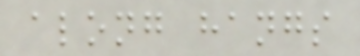along hangs
